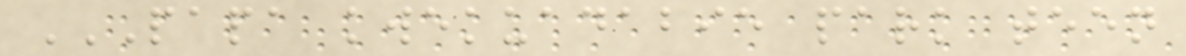PAPA KWEKUADABIE PARK TEEN
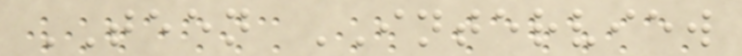TEEN INTERVIEW
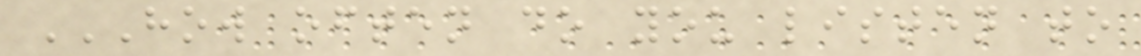HOW OFTEN DO YOU LISTEN TO
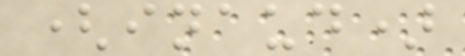(inaud)
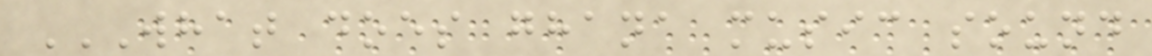WHAT DOES GHANA MUSIC SOUND
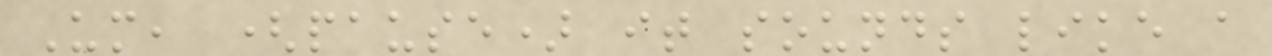Um, (pause) it sounds like a
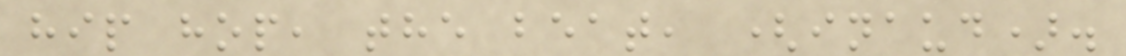hip hop, the beat, (inaud).
